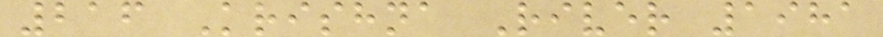216 Krishna River 1981
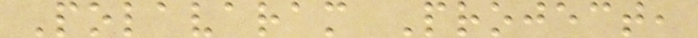Polavaram Project,
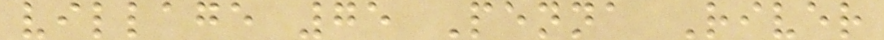village 75 Penna River
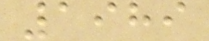1989
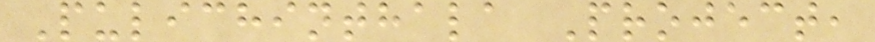Pulichinthala Project,
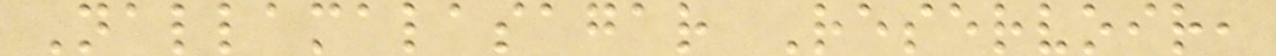Nallamalasagar Reservoir,
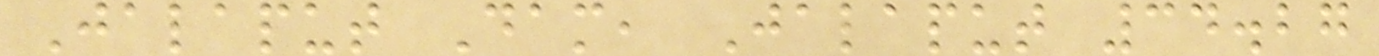Jalaput Dam, Jalaput 34.27
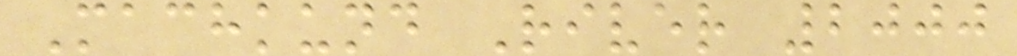Machkund River 2000
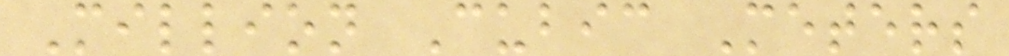Million Cubic Meters
